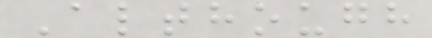Although
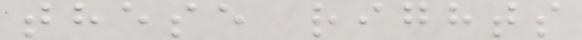these rights
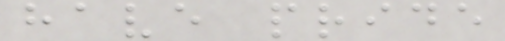have pride
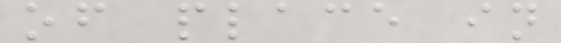of place in
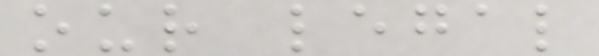our legal
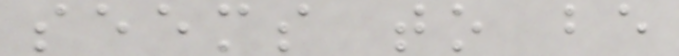seems to be
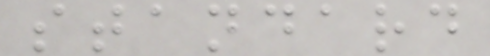standard
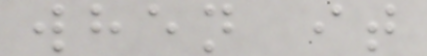when it
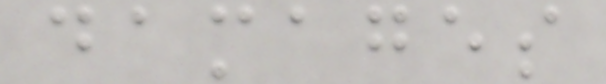damages
